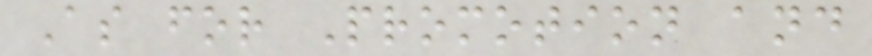As for Promotion and
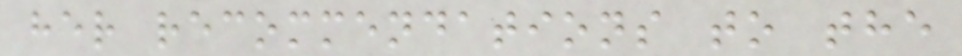her recommendations to the
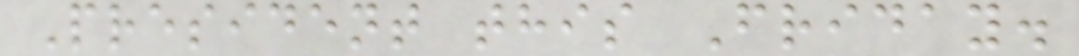President this Friday.
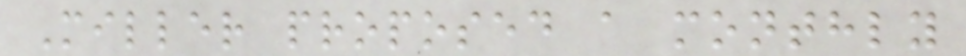Miller proposed a monthly
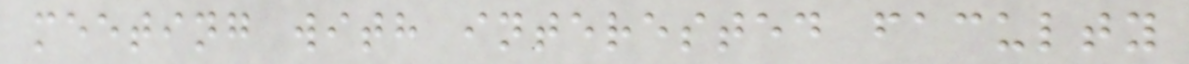meeting with interested faculty
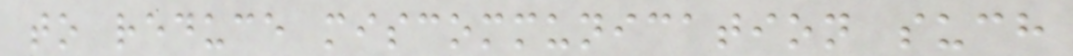to reduce miscommunication such
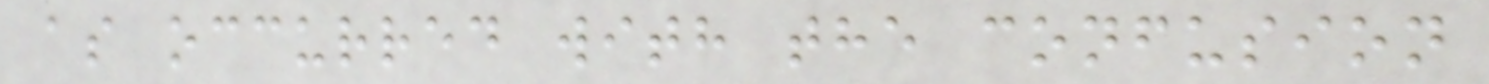as occurred with the confusion
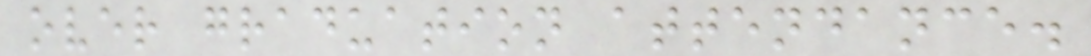over graduation attendance.
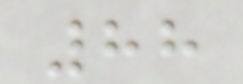88
